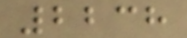2238
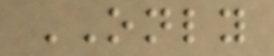ONLY
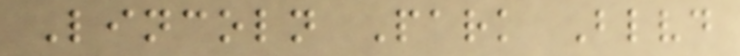Lincoln Park Blvd
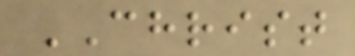CHRIST
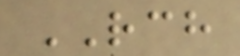RCH
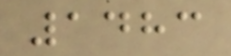1483
